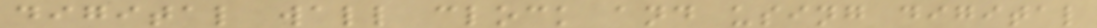digital wall clock and using digital
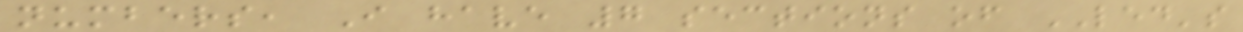numbers, I have 7 sections of LED's
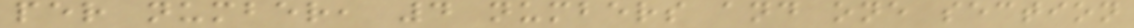per number, 4 numbers and one section
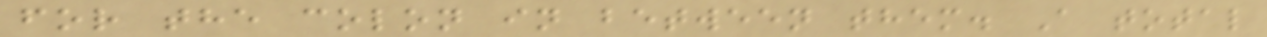for the colon in between them. A total
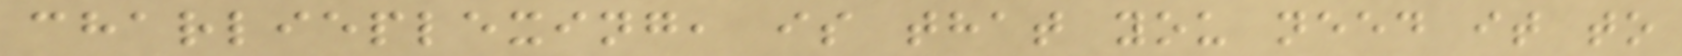charlieplexing, is that you need it to
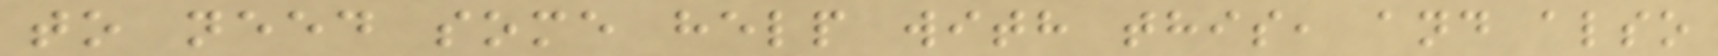to need some help with this, and also
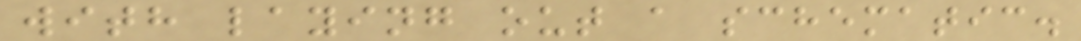with laying out a schematic.
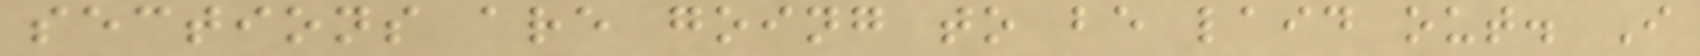sections are going to be laid out. I
